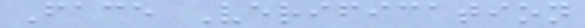Face Verification
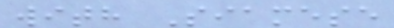with Siamese
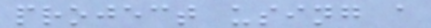project using a
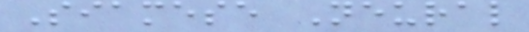Siamese Neural
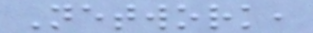Network,
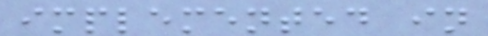implemented in
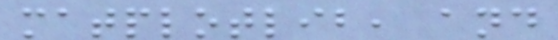matplotlib, and
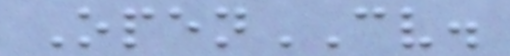OpenCV.
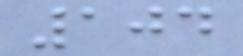104
